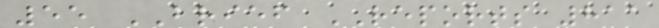55 BRIEF REPORTS 811
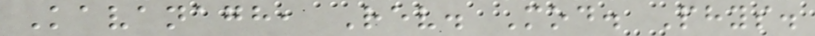Kavanagh, Rev. Mod. Phys.
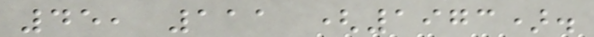45, 111 (1973).
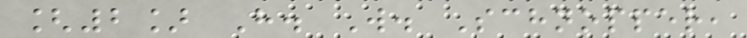[2] H. W. Schnopper,
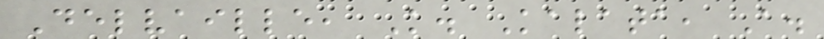Delvaille, K. Kalata, A.
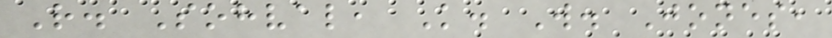R. Sohval, K. W. Jones,
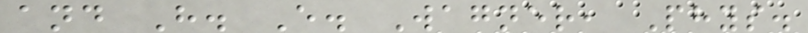and H. E. Wagner, Phys.
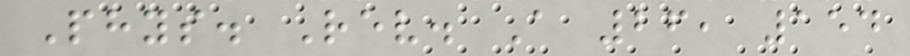Phys. Rev. A 26, 154
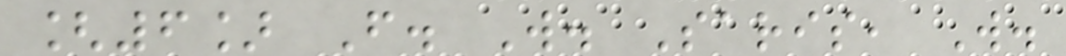[6] F. W. Saris, W.
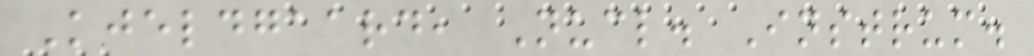Kjeldgaard, Nucl. Instrum.
